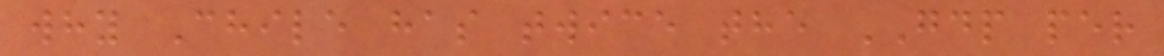why Chile has twice the GDP per
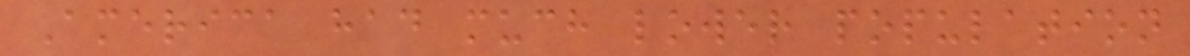America had much lower population
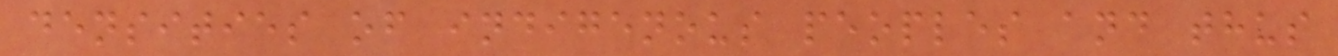densities of indigenous peoples and thus
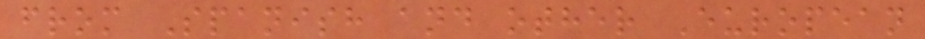from Spanish and other European
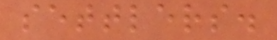settlers.
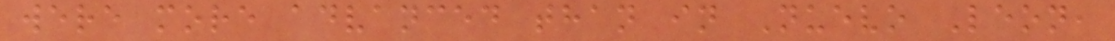were more advanced than in Nuevo Leon,
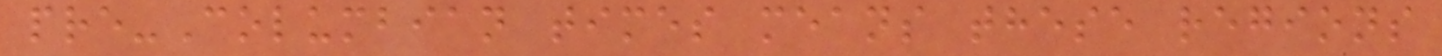pre-Columbian times means these regions
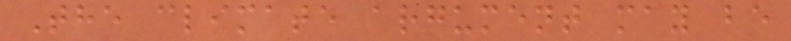The climate argument may be
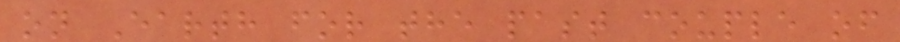on Earth for the past couple of
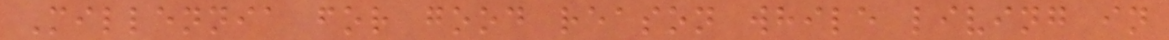Millennia for good reason while living in
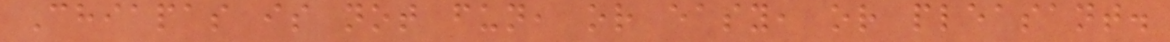Chiapas is not fun, or easy, or pleasant.
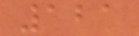121
